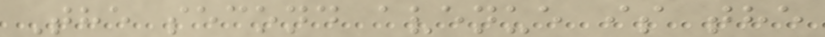The second avenue is the
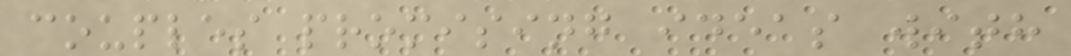couples promising ideas with
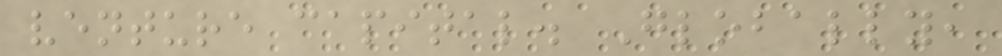venture capital. Globally,
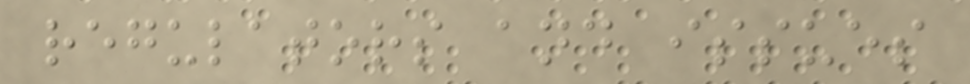regulators and issues
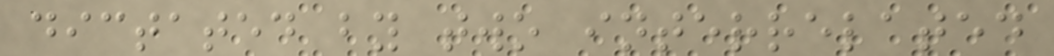dictated by two interrelated
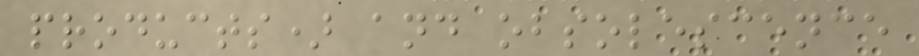products) and obsolescence
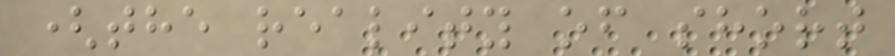(the reality of short
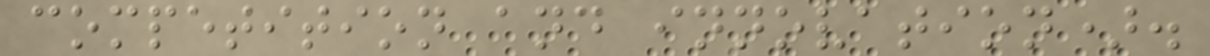competition and innovation).
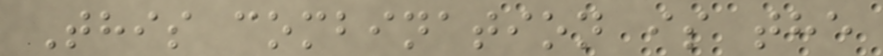This combination is the
